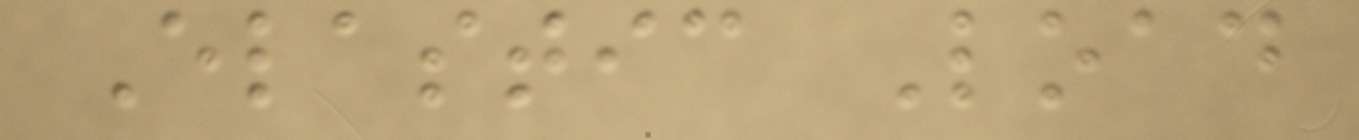Elastic Load
